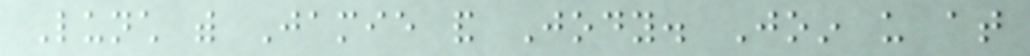Lunch with Jamie and Jody. Join us at
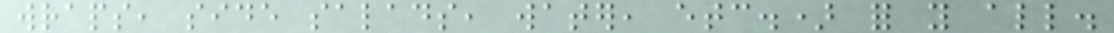wraps, side salads, water, etc.) for you all.
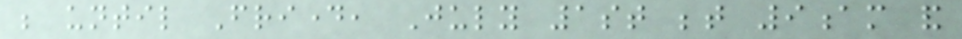be until Friday, July 1st between 9am and
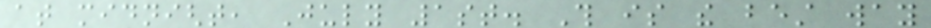at midnight, July 1st. This is the best way
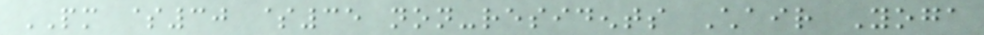PM $30 $35 non-residents Chair Yoga
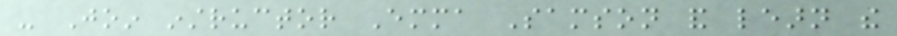- Join instructor Emma Samson and learn the
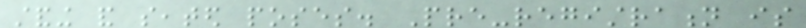standing and seated poses. Pre-registration is
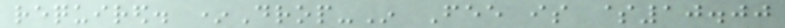required. *Drop-In Fee is $10.00
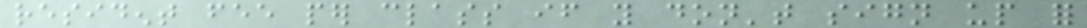resident fee per class if you don't sign up for
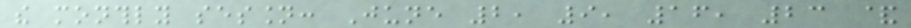the monthly session: June 2, 9, 16, 23 &
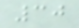30
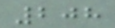208
